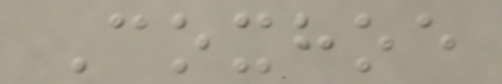Coxhoe
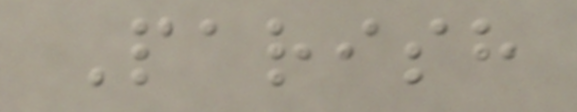Parish
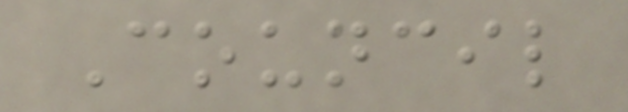Council
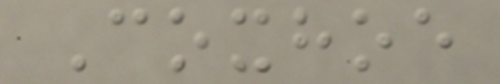Coxhoe
